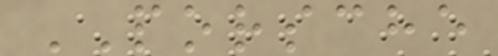PORSCHE
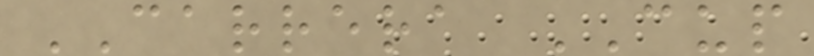CARRERA CUP
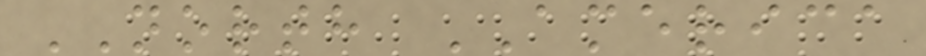NORTH AMERICA
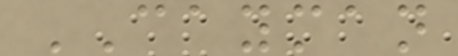CAYMAN
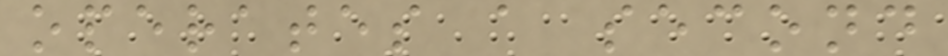operates a second
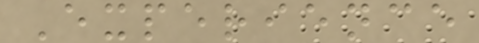Experience
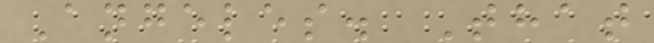Angeles. That
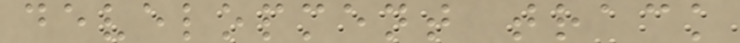development track
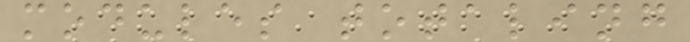modules totaling
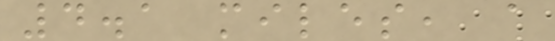4.1 miles, a
